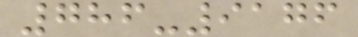786-9176
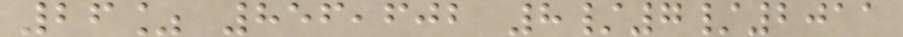26% 856,602 8/7/2011
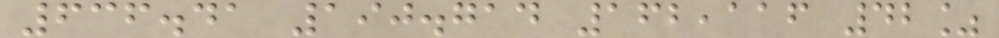636.41 190.714 162,116 42%
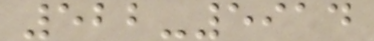522-5914
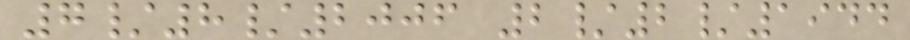7/8/2006 2/2/1944
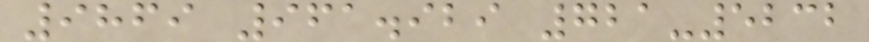9869 961.929 721-5232
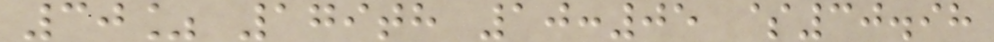30% 179th 10:05 $30.98
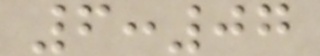6:07
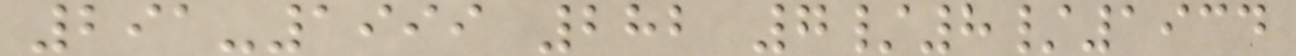291-1999 282 7/8/1934
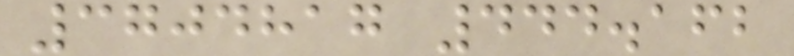3704817 444.162
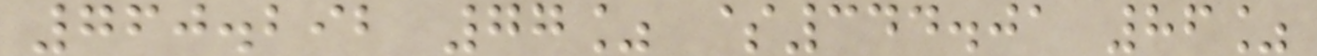760.292 77% $344.01 86%
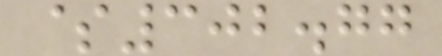$302.77
